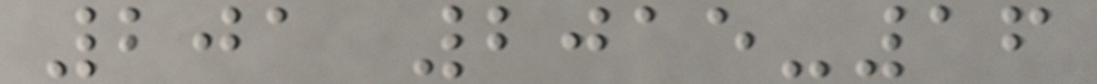201 2015-16
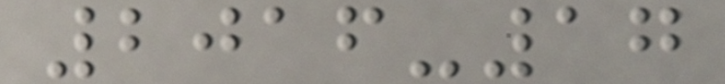2016-17
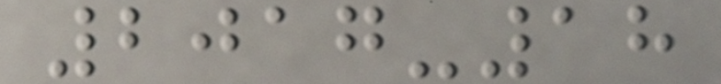2017-18
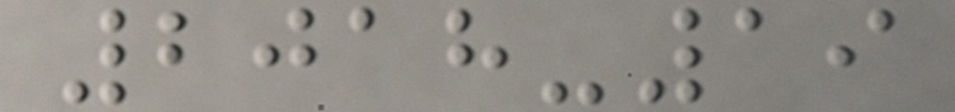2018-19
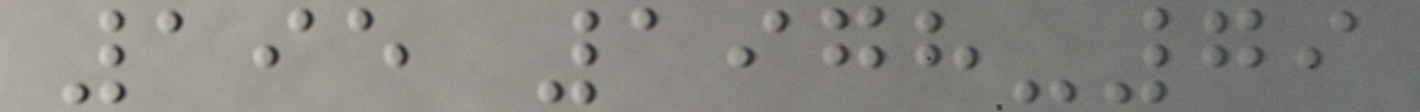195 1978-79
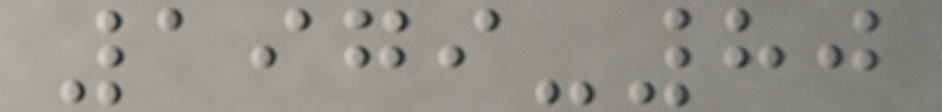1979-80
